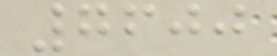7600
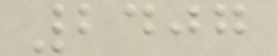2407
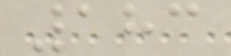183
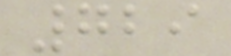729
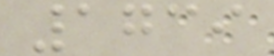1739
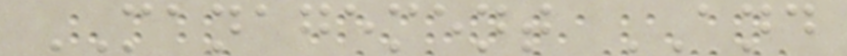MANAGEMENT AND
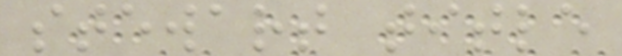stewart title
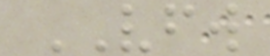VFW
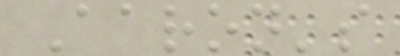Aaron's
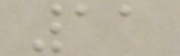11
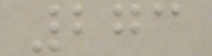273
